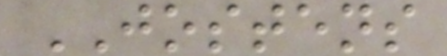JOSTENS
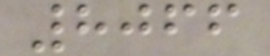8066
